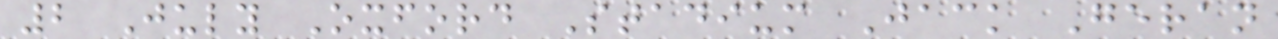2 July Oxford Stadium Jack Geran
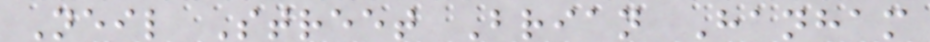Neil Street Brian Hanham
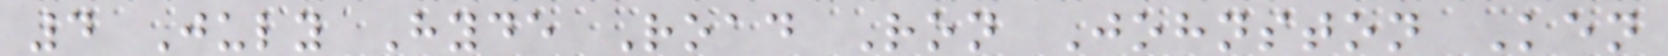4 July Hyde Road Ron Johnston Ken
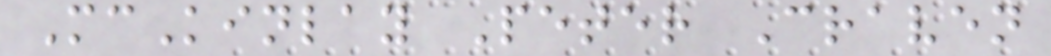McKinlay Peter Craven
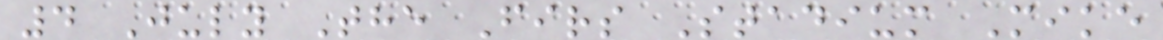4 July The Firs Stadium Mike
